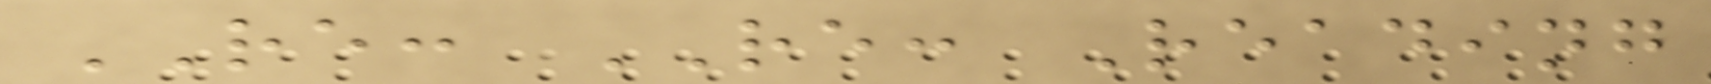RE: RE: Reading
